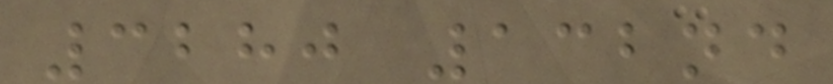3280 132nd
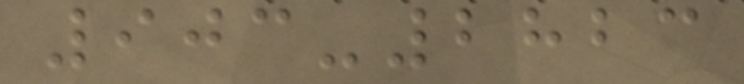903-2823
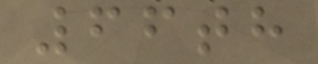66th
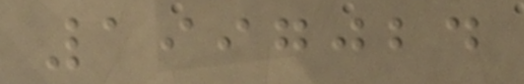1997024
